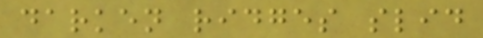darken ridges slid
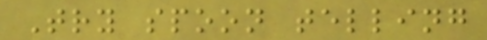Try spoon telling
